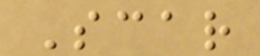Scar
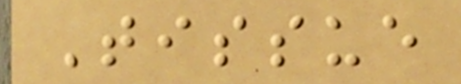Tissue
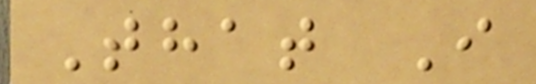That I
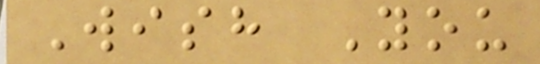Wish You
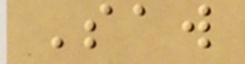Saw
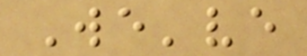We've
